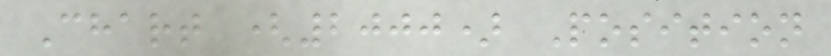Chart (2000) Position
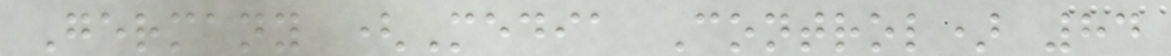Germany (Media Control) 84
